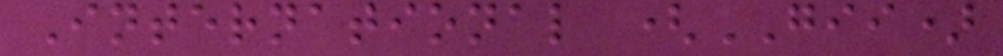International (GII)
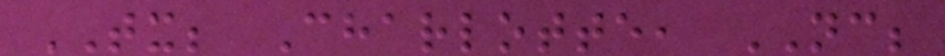TX; Charlotte, NC;
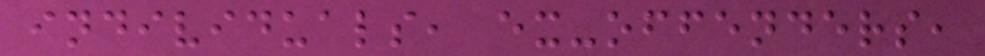individuals, ex-offenders,
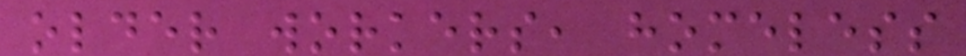older workers, homeless
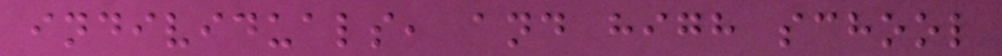individuals, and high school
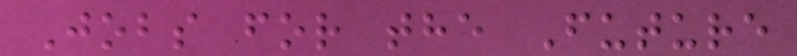Jobs for the Future
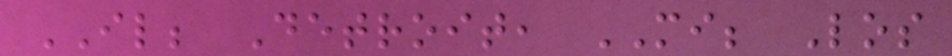IL; Detroit, MI; Los
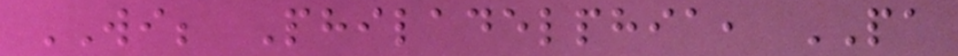WI; Philadelphia, PA
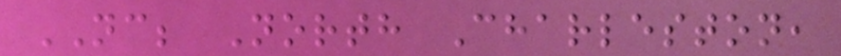NC; North Charleston,
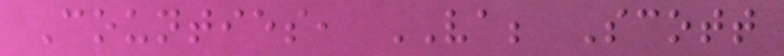Counties, VA; Scott
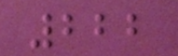222
